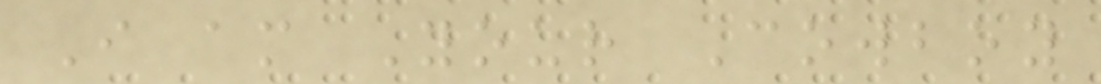I am Your Cowboy
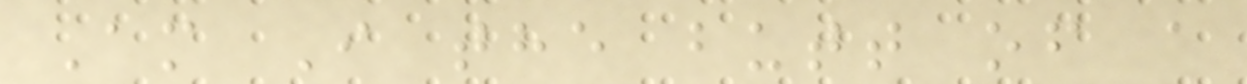Am I the butt of a
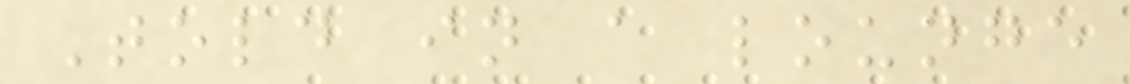Told in a lounge
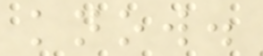know.
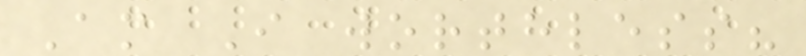Am I worthless?
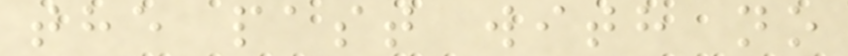the past with no
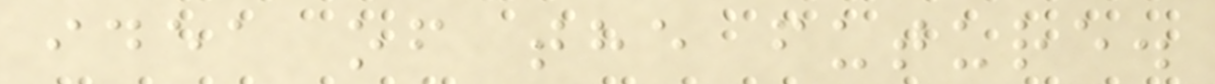idea of the future.
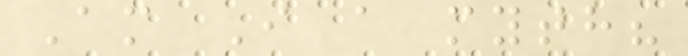Am I a myth?
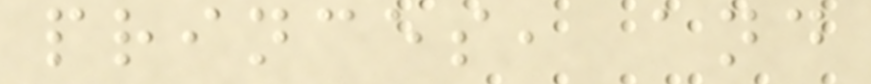princes, and
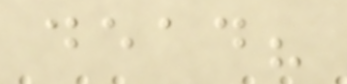dead?
